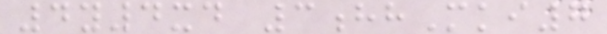4y4xd 3hhMki7
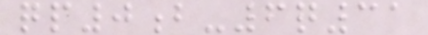qp0b-6q31
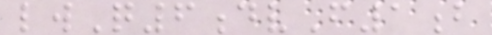lwQ6dvF1b
